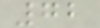72
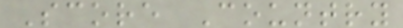Score Country
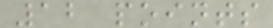12 points
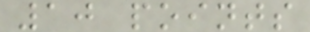10 points
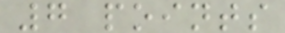7 points
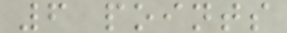6 points
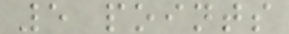5 points
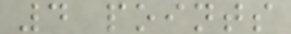4 points
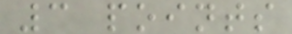3 points
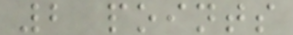2 points
